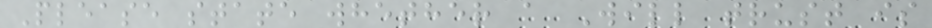Please state whether a Will trust is
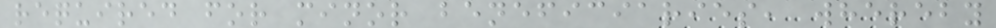required for minor beneficiaries, whereby
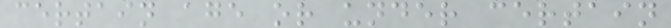certain age or under certain
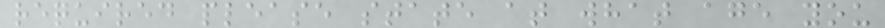required please state at what age you
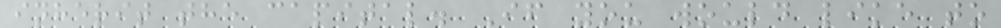inherit the capital. If you would like to
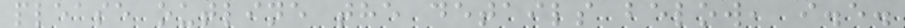please outline the details below, i.e.
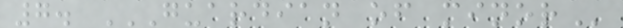7. GUARDIAN OF MINOR
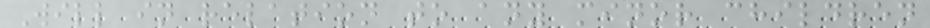Will in relation to any minor children
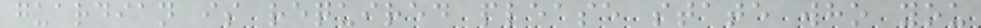guardian is required please state who you
